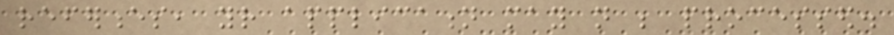references, your application may not be processed.
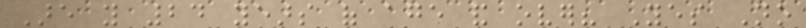Are you 24 years of age and over? Yes No
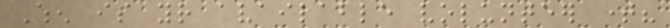When is your available volunteer time?
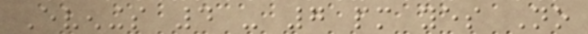Evenings 4 - 7 pm yes No
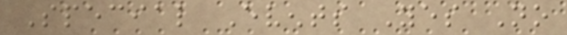Special Events Yes No
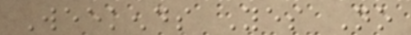Weekends Yes No
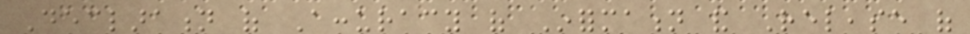Declaration of Accuracy of Information and Release of
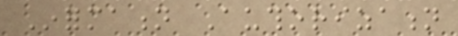Information Authorization
